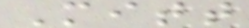Mitt
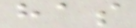has
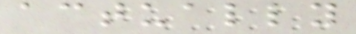actually
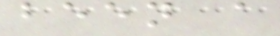been a
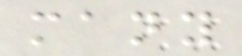many
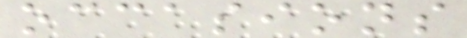occasions
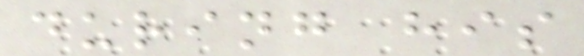during his
